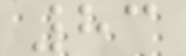83
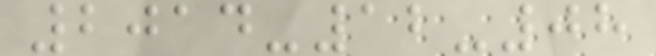2014-12-08
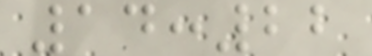14:22
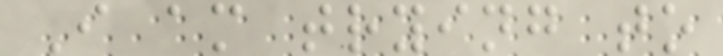I am trying to
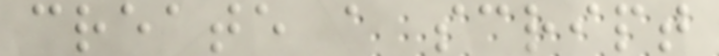create a script
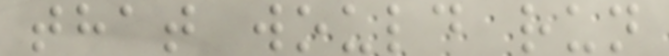that would run
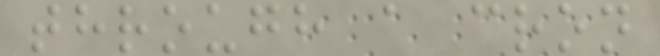through a cron
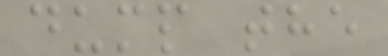dump the
